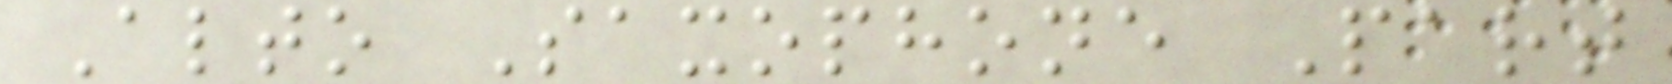Alto Saxophone Part
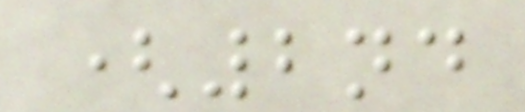(2nd
